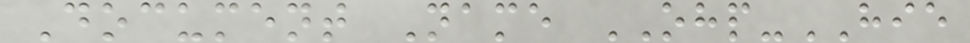Document Name OHP-HIE
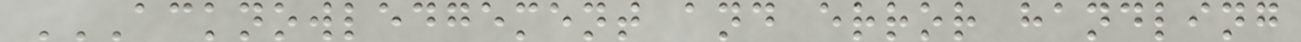ACKNOWLEDGEMENT AND ERROR HANDLING
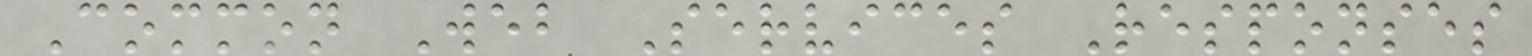Common Web Services Responses
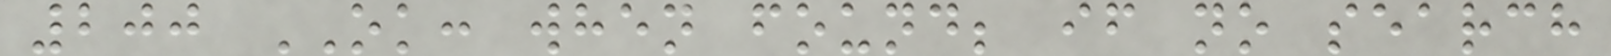200 OK: when found; if no search
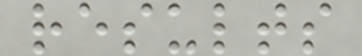results
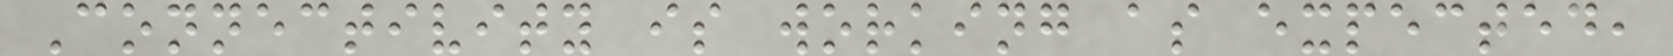Connectivity is working as expected,
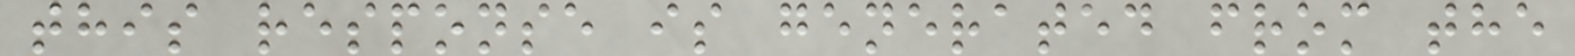this response is generated from the
